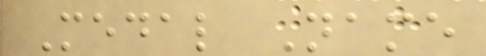Medal Name
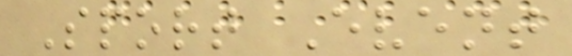Sport Event
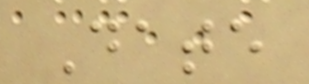Date
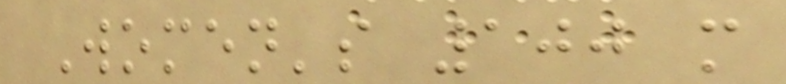Women's 100 m
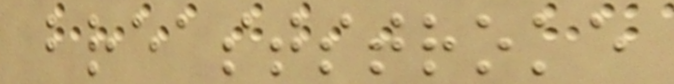breaststroke
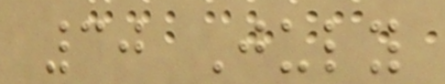30 July
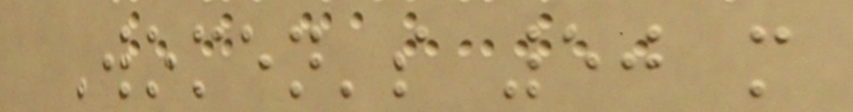Women's 50 m
